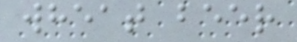wheat beer
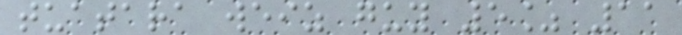tuatara weiz guy 5% 11
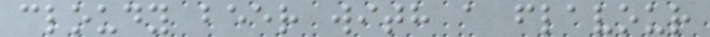cloudy beer with a flavour
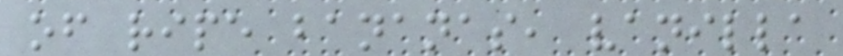of ripe bananas, vanilla
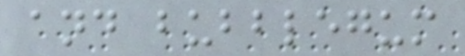and bubblegum
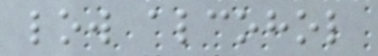low alcohol
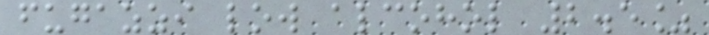fugazzi low alcohol 2.5%
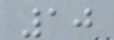10
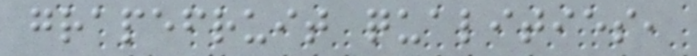grapefruit qualities,
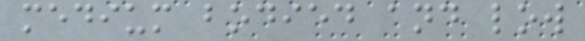medium bodied and low
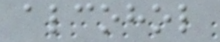alcohol
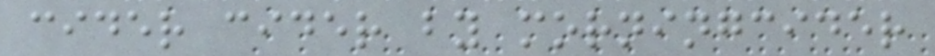cider cider by morningcider
